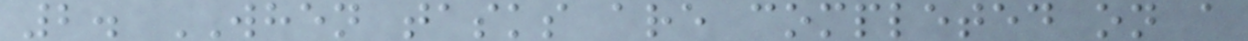2. WHEN tasks are completed on a
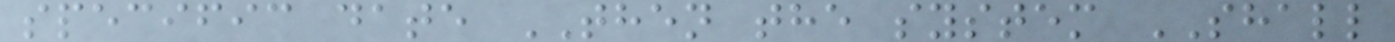specific date THEN the system SHALL
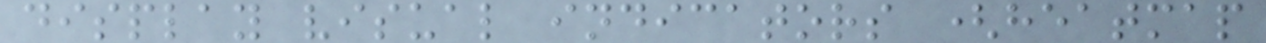display visual indicators (heatmap
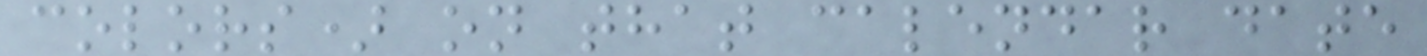colors) on that calendar date
